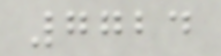7724
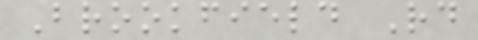Brookfield Rd
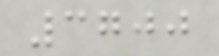3700
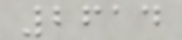2614
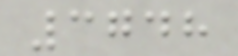3748
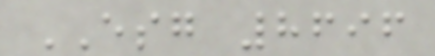ESG 8696
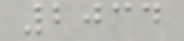2034
